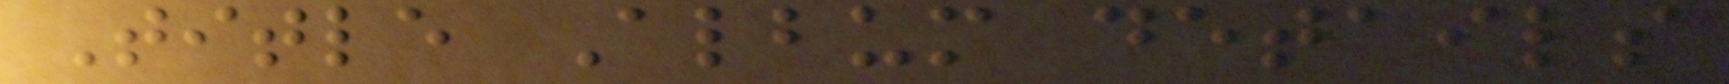Title Album details
